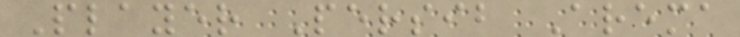Player Persib Arema
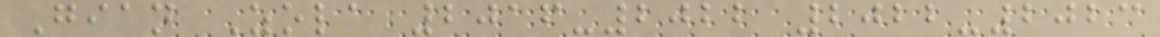Gian Zola 2016-2022 2022-2023
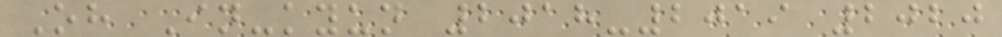Oh In-kyun 2018-2019 2020
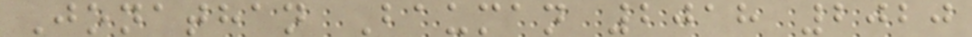Jonathan Bauman 2018 2020
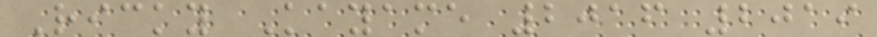Ricky Kayame 2016 2019
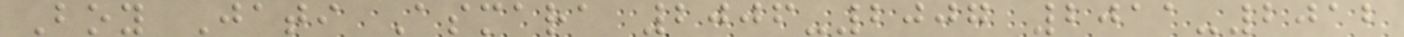Boy Jati Asmara 2006-2007 2011-2012
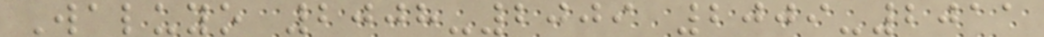Waluyo 2008-2009 2009-2011
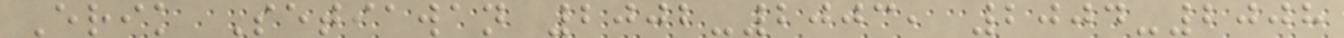Erik Setiawan 2002-2003, 2004-2008
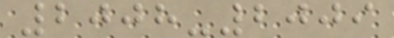2008-2009
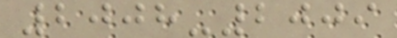2008-2009
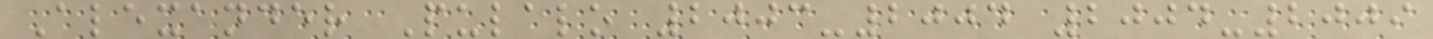Alexander Pulalo 2003-2004 2004-2009
